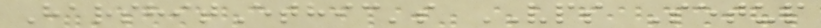HarshitEthic's VPS Setup
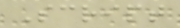Script
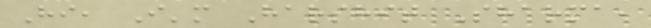Hi, I'm Harshit Sharma,
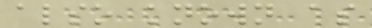also known as
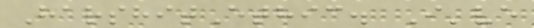HarshitEthic. I've
